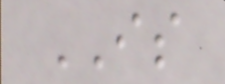IS
